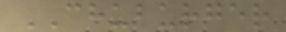CHUBURGER
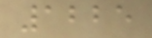1225
